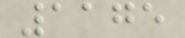1175
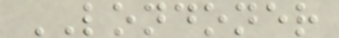LONDONER
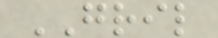GRIL
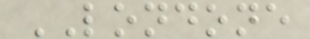LONDONE
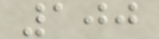100
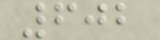602
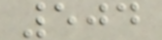504
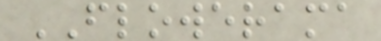FLOWERAMA
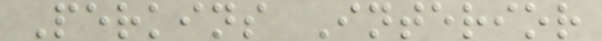Perkins Interior
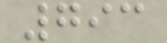793
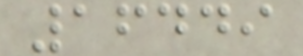16449
